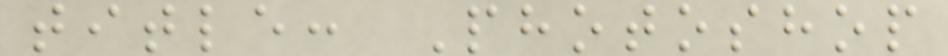title: Photoshop
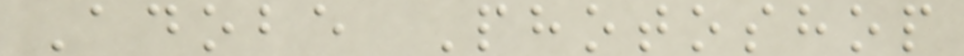Adobe Photoshop
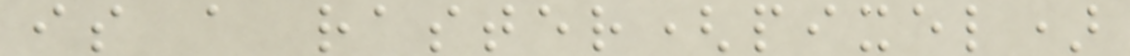is a raster(pixel)
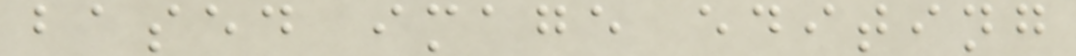based image editing
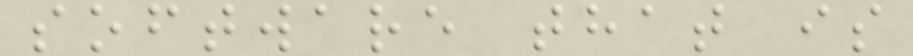software that is
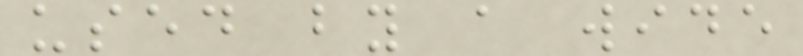used by a wide
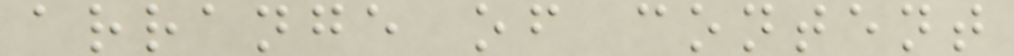arrange of content
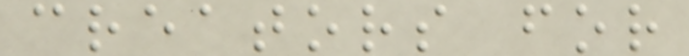creators for
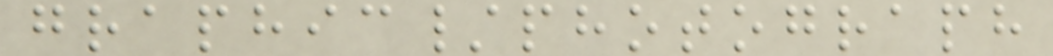graphic/photograph
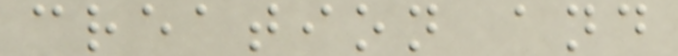creation and
